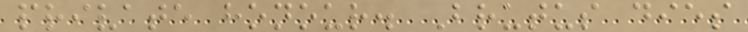private honour. Brutus dies
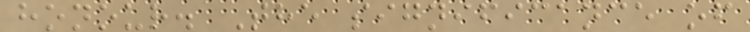honour. The significance of
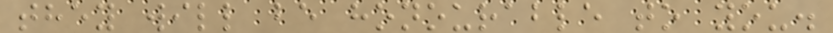they will be honourable to you.
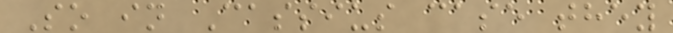So in Cassius case they
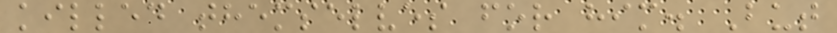killed themselves for him. But
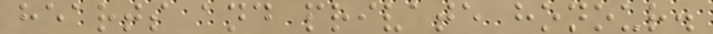hearts and private honour.
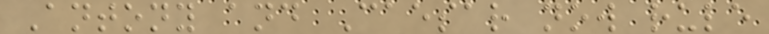Antony and Caesar now rule
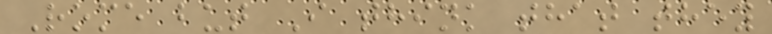Rome but I think that they
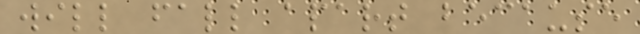will fall apart because
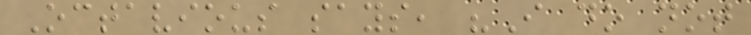Octavious says, "I do not
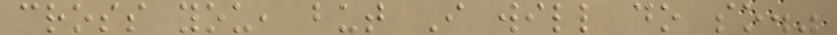cross you, but I will do so."
